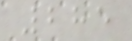285
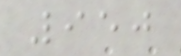950
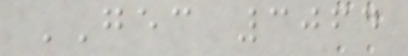GEC 3064
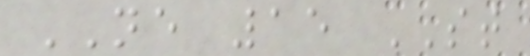NE 15 ST
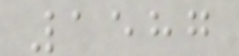1587
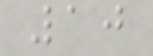10
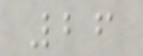26
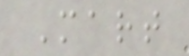Mart
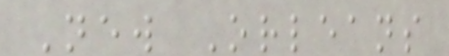New Orleans
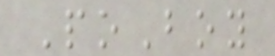PoBoy
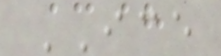ICE
